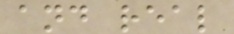and real
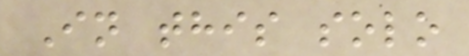In this solo
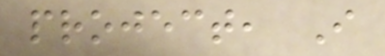project, I
